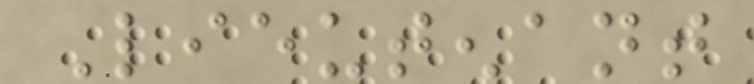Lieutenant
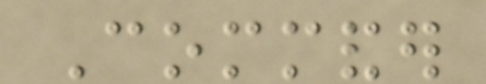Commander
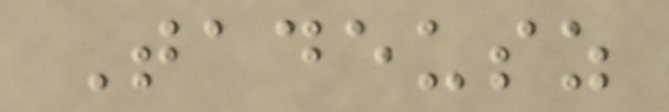Tadeusz
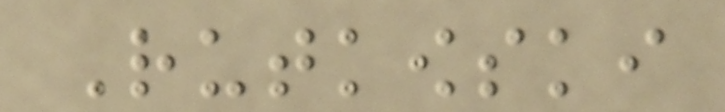Rutkowski
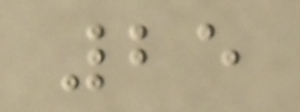25
